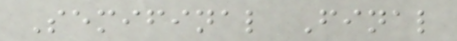Semifinal Final
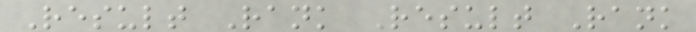Result Rank Result Rank
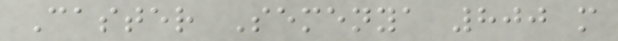Caster Semenya 800 m
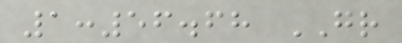1:56.68 GR
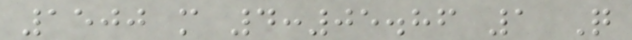1500 m 4:05.86 1 Q
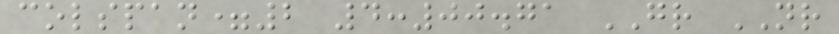colspan=2 4:00.71 GR NR
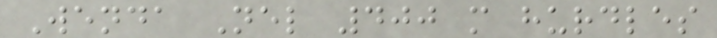Wenda Nel 400 m hurdles
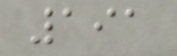191
